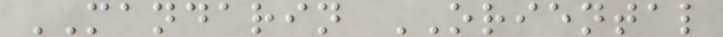MANDARIN ORIENTAL
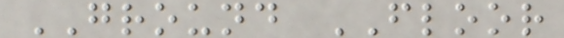GROUND FLOOR
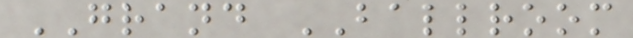GRAND BALLROOM
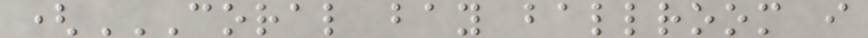(CORAL BAY BALLROOM I
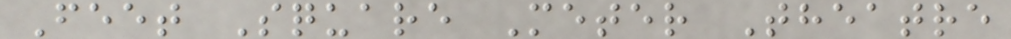Feet Square Meter Theatre
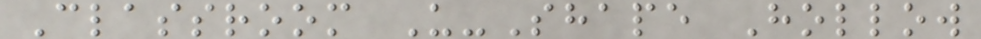Classroom U-Shape Hollow
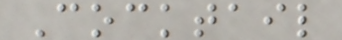Cocktail
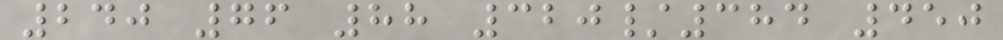240 76 88 320/384 450
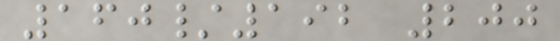160/192 200
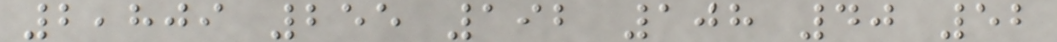2,809 255 192 108 40 52
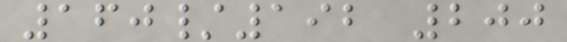160/192 200
